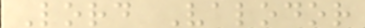Lord Valodor
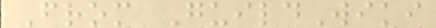From GuildWiki
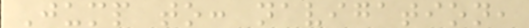Jump to: navigation,
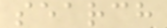search
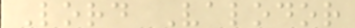Lord Valodor
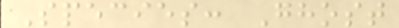Species: Ghost
